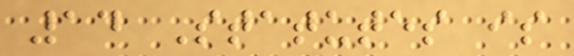14 Statutes is
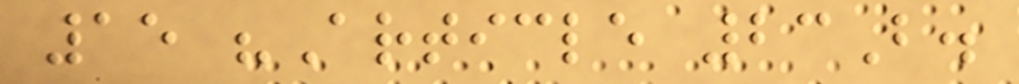15 "Article 23B.
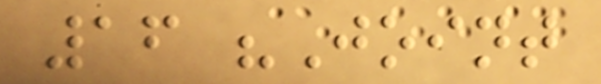16 "Joint
